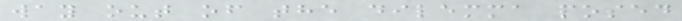way out of the dilemma posed
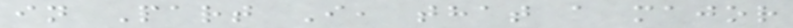in Part I, that a major
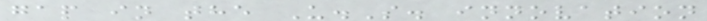gap in the U.S. innovation
